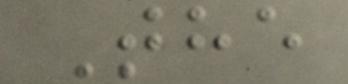The
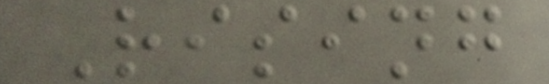Rising
